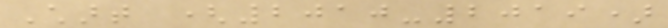Chart (2010-2019)
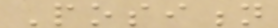Position
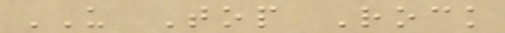US Top Rock
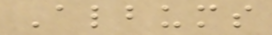Albums
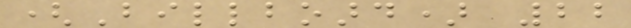(Billboard) 22
